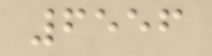6556
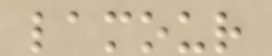lamour
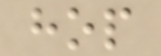hop
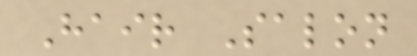Hair Salon
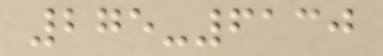275-6130
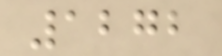1272
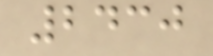2430
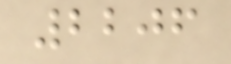2206
